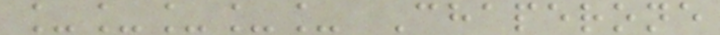_____ Chaperone
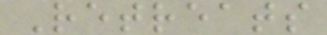Retreats
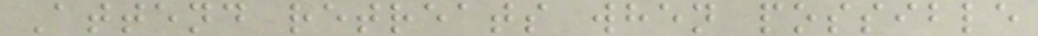Attend retreats when possible
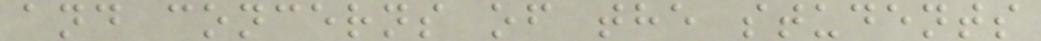and concerns of the students
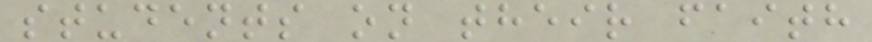students on their faith
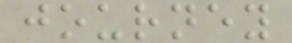journey
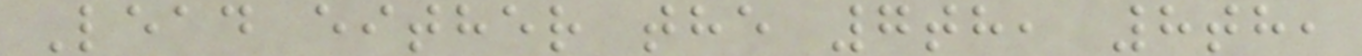Lead either the 7th, 8th,
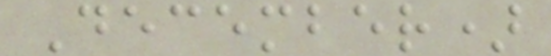December)
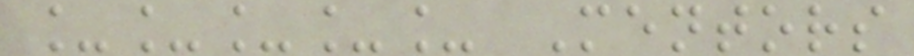_____ Mentors
